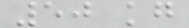50 kg
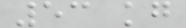53 kg
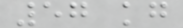57 kg
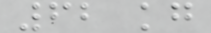62 kg
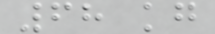68 kg
